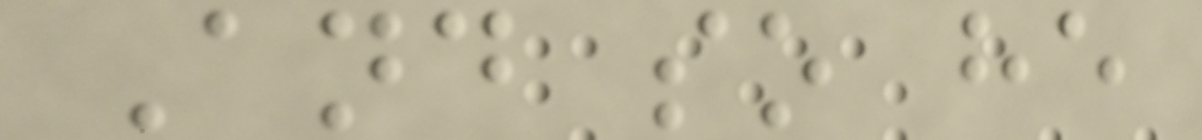And so he
